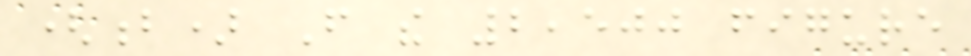(b) From the 2,500 figure
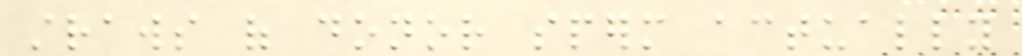straws of donor sperm actually
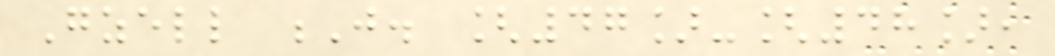Gzell J. [47]-[48],
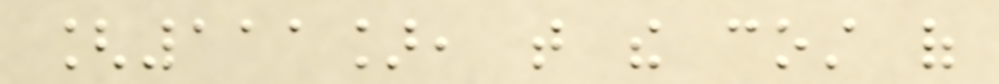[111], that the cost of
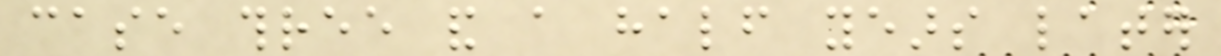case three and a half years later
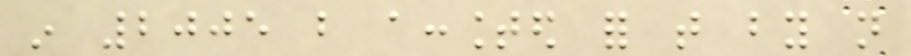in 2005 but accounted for that by not
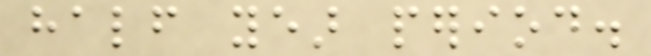half year period.
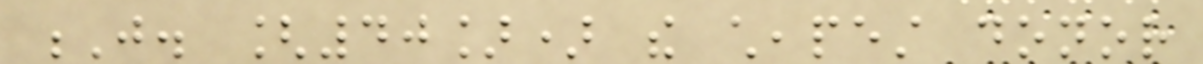J. [40]) the cheapest donor
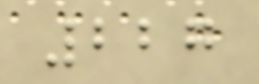227
